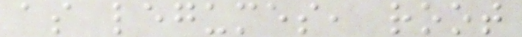as legumes, root
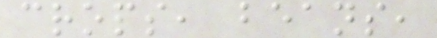crops, beans,
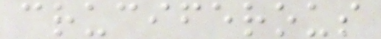cruciferous
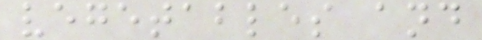vegetables and
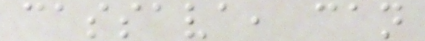cassava, can
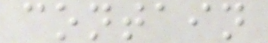contain
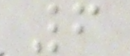6
